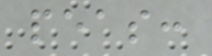peas:
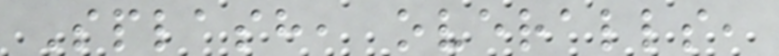Splash, overalls,
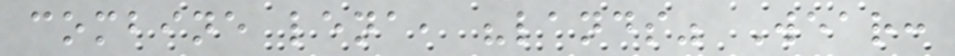combine lena, "lands" Wear:
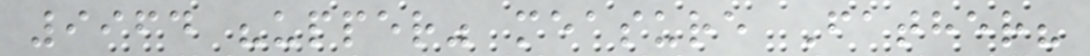9964 "upper" measure Father?
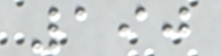190
